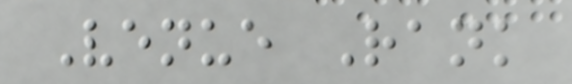Venue Rank
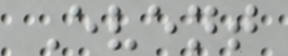Event
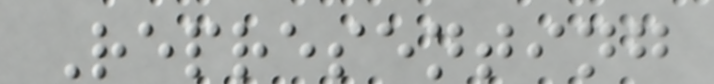Representing
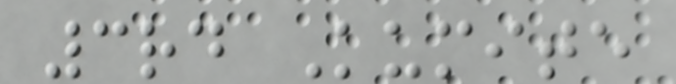3rd Kumite
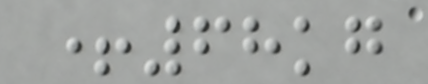+68kg
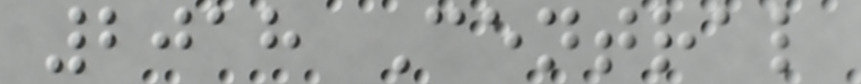2018 Central
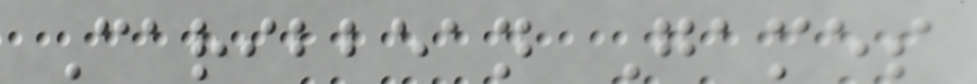Caribbean Games
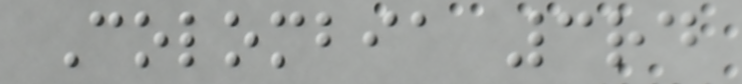Colombia 3rd
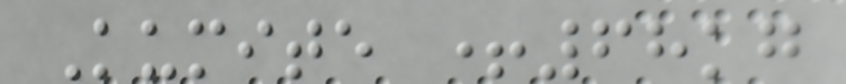Kumite +68kg
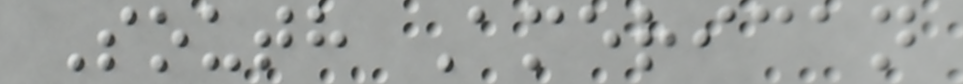South American
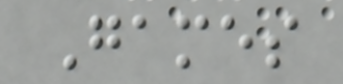Games
